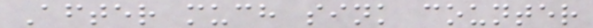After much sink counter
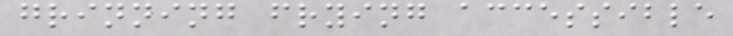grinning frying accessible
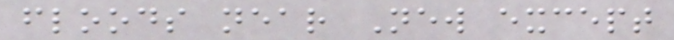floods near New except
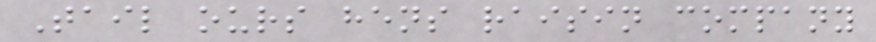Tail ours hens raisin company
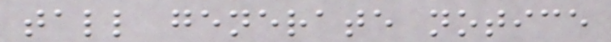tall generate notice
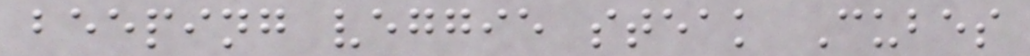beeping veggie steak Cubes
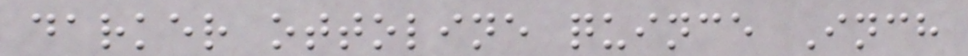darker ottoline quince Inch
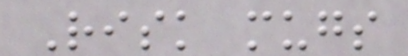Risk mugs
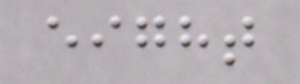eight
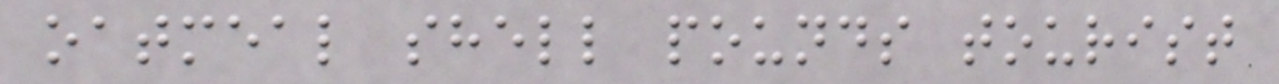oatmeal shell pounds tourist
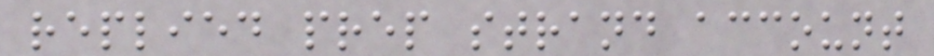replied prep strand account
